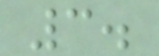3.
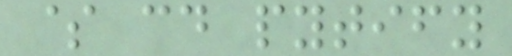$ cd pytify
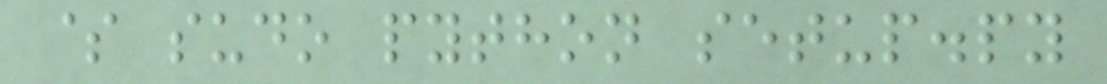$ sudo python setup.py
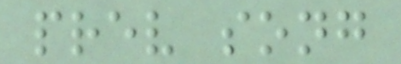prev song
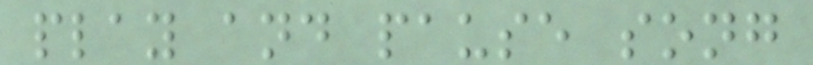play and pause song
